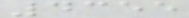4355
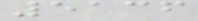5136
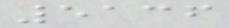5136
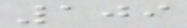109
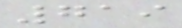719
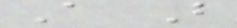A B
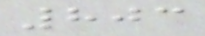803
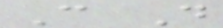C D
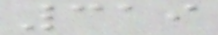319
